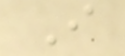I
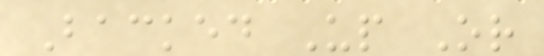Backed Up Or
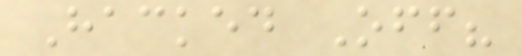Hacked Off?
